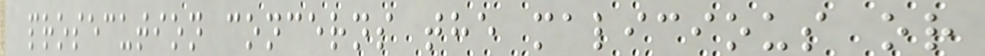prosecution concerns the malicious or
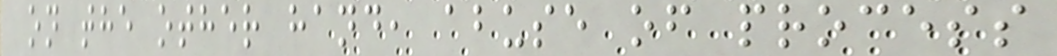on the other hand, abuse of process
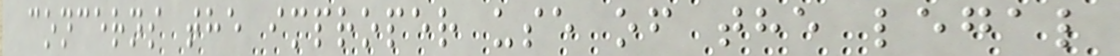concerns the improper use of the legal
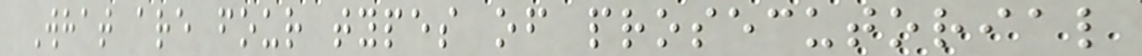What are four types of prosecutorial
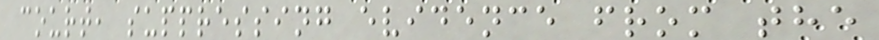court, suppressing evidence from the
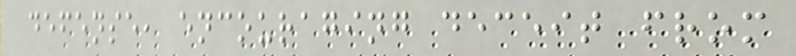defense, encouraging deceit from
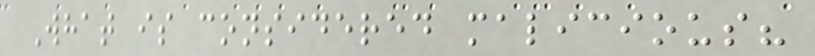What is considered malicious?
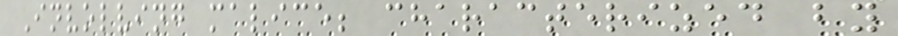Involving malice; characterized by
